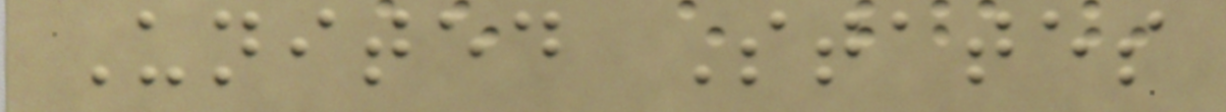United States
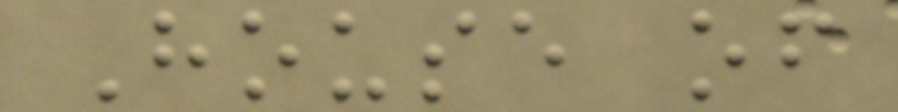House of
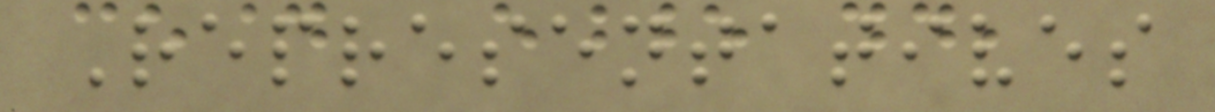Representatives
